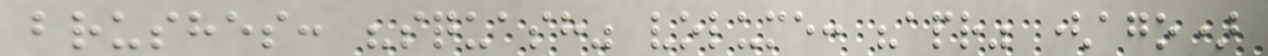brushes: "squash" volume: "apr" (ago)
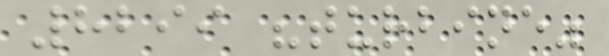8299 "turbine"
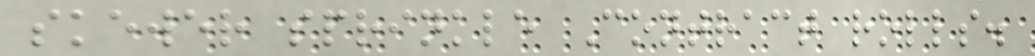skewer sprinkle Contract rolls.
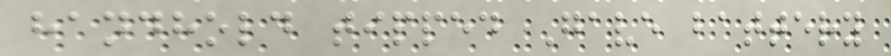handhold tipped Gave battery
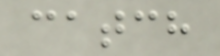catch
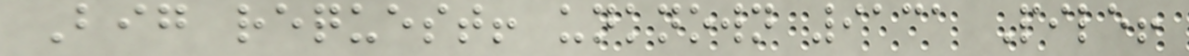Big request! unknown 9131 Pile!
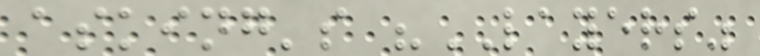asking's "LAYERS"
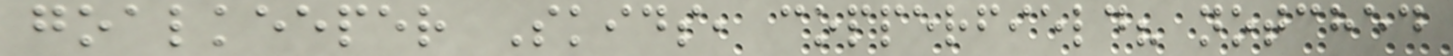goalkeeper Skids, copperfield? notched
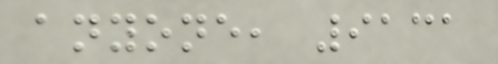anyone, 9131
